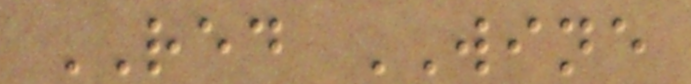RED WINE
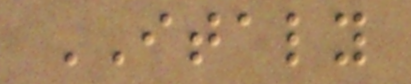ITALY
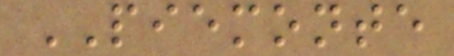PIEMONTE
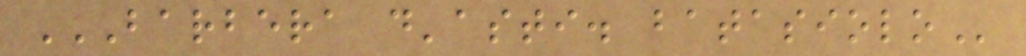BARBERA D'ASTI. BATASIOLO
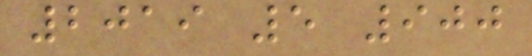2019 5 900
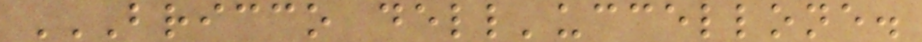BRICCO DELL'UCCELLONE.
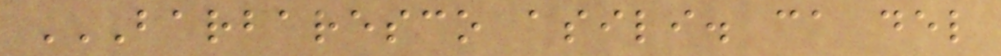BARBARESCO ASILI. CA DEL
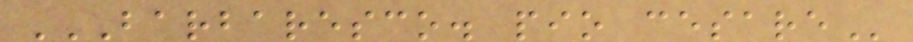BARBARESCO. PIO CESARE
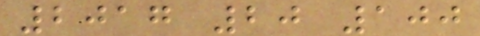2017 20 100
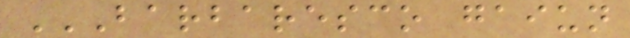BARBARESCO GAIUN
